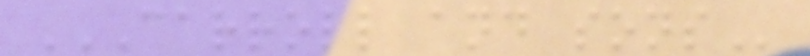CARROLL AND SONS
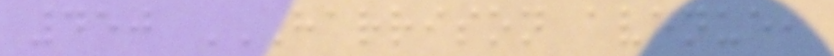450 HARRISON AVENUE,
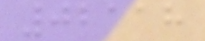02118
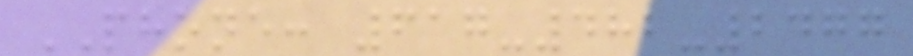PHONE: 617-482-2477
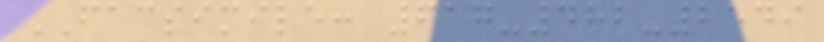FACSIMILE: 617-482-2549
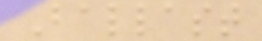Ballast
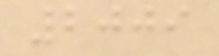2009
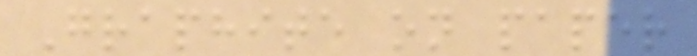Graphite on paper
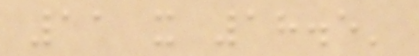11 x 18.5'
